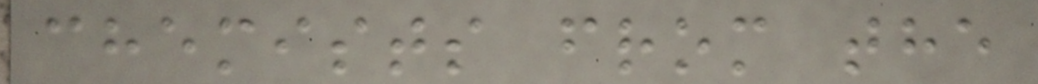chemists from the
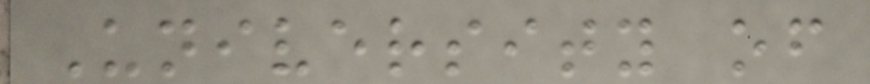University of
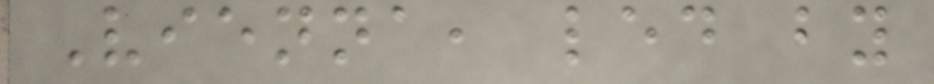Vienna, led by
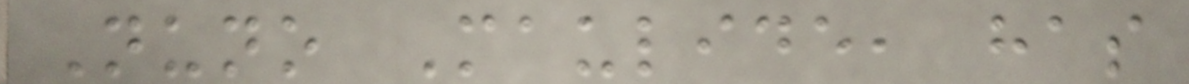Nuno Maulide, has
